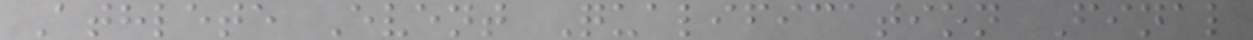Athlete Event Qualification Final
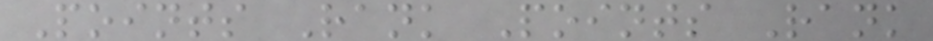Points Rank Points Rank
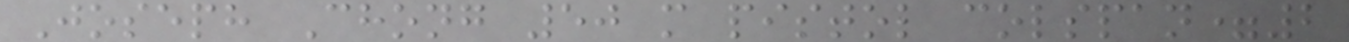Joseph Chong 50 m pistol colspan=2
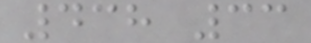438 33
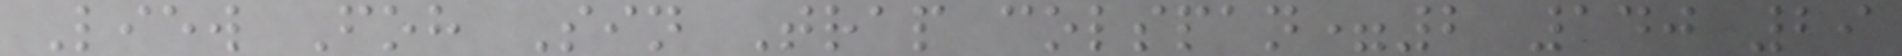Liew Foh Sin Trap colspan=2 140 29
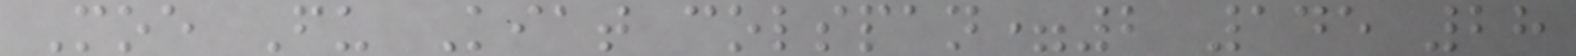Moe Fu Kiat colspan=2 145 28
